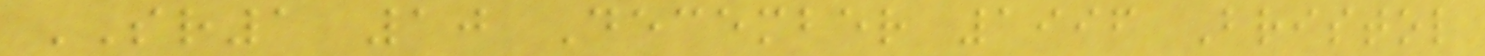SR1 10 December 1996 Bristol
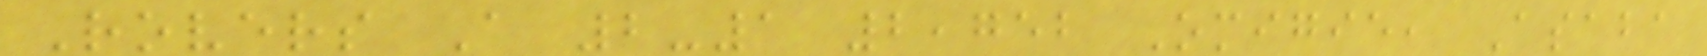Rovers A 2-1 2,752 Omigie, Asaba
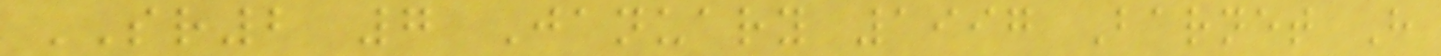SR2 7 January 1997 Barnet H
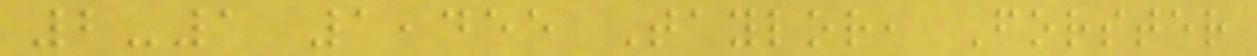2-1 1,455 Taylor, Forster
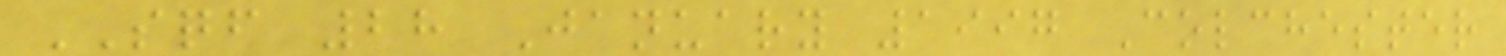SQF 28 January 1997 Colchester
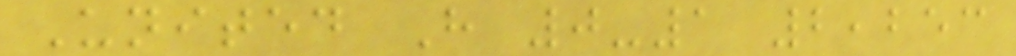United H 0-1 2,253
